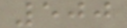500
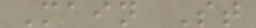Main St
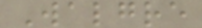Walgre
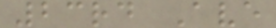23rd Ave
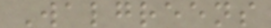Walgreens
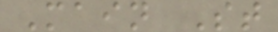Main St
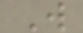W
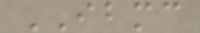IBMC
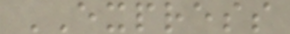EXPRESS
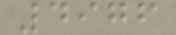4976
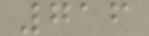716
